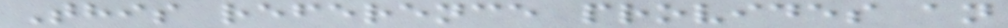This reference provides an
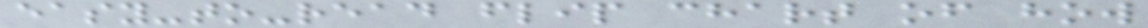easy-to-read flip chart of how
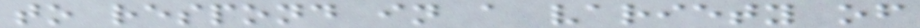to respond in a variety of
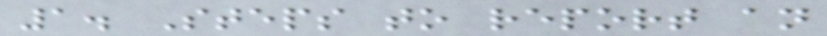1. Steps to report an
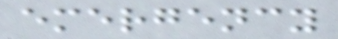emergency
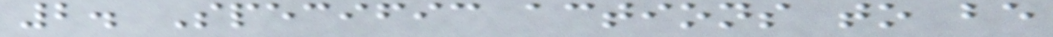2. Specific actions to be
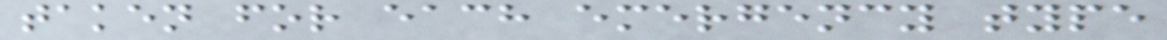taken for each emergency type
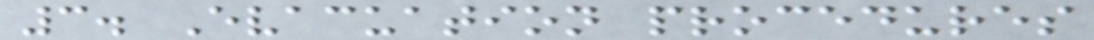3. Evacuation procedures
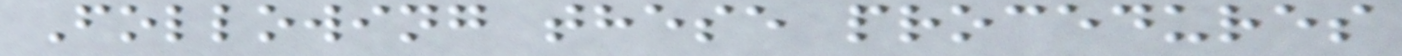Following these procedures
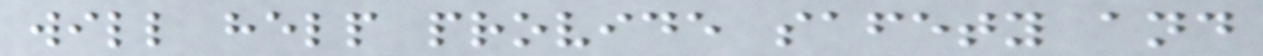will help provide safety and
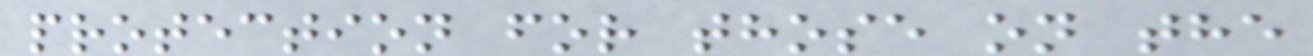protection for those on the
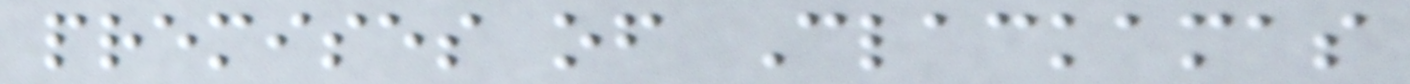premises of Clackamas
